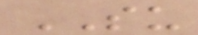SU
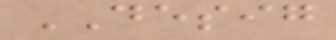DESIG
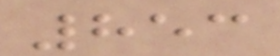853
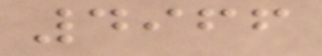4966
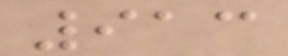913
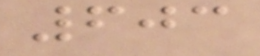603
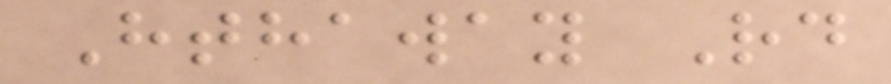Hthaway Rd
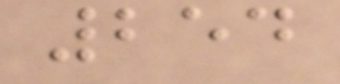254
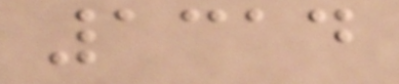1314
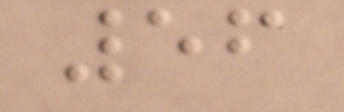56
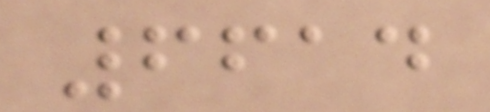6614
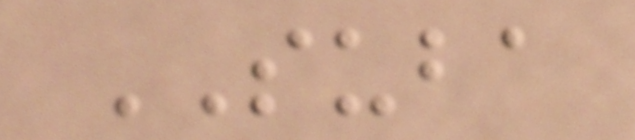SUBA
